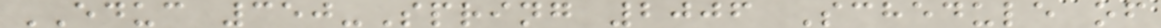EDUC 350-Spring 2006 Schedule of
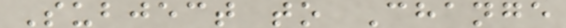Subject to Change
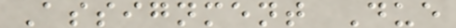Assignment Due
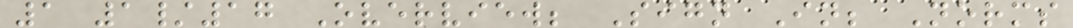1 1/17 Overview; Sign In; Norms
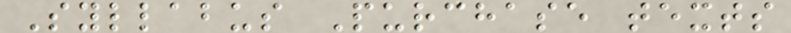Syllabus Purchase texts
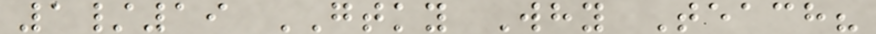1/19 GTKY Why Teach?
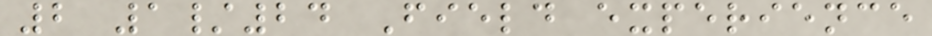2 1/24 Field experience
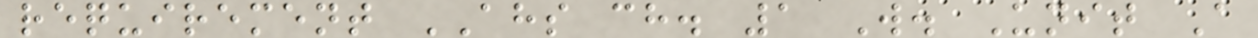requirement AHS ch. 1 W. Unit A
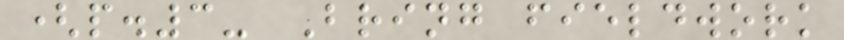(p.3- Bring fieldwork
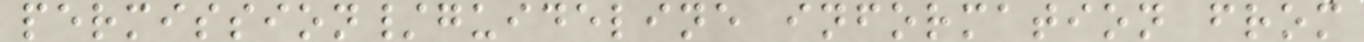permission/guideline information from
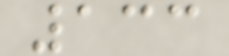133
